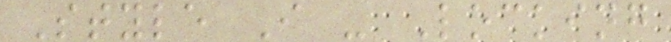Style I - Locking
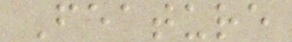Feature
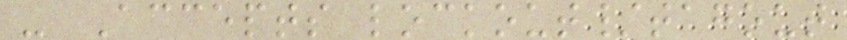- Accepts lockout/tagout
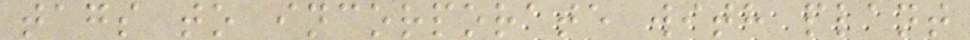tags to incorporate with plant
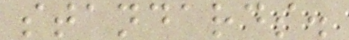standards.
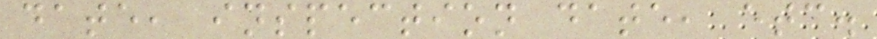date, inspection date, etc.
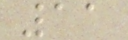11
